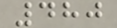480
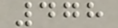478
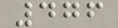476
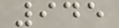945
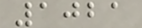1021
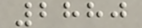2880
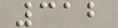312
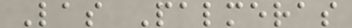Las Palmeras
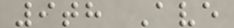9th Ave
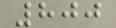800
